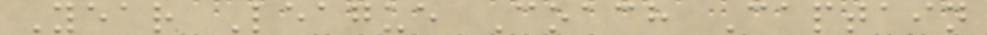Year League Coach Captain
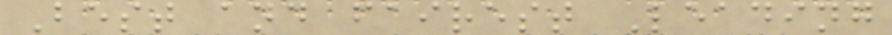Best and fairest Leading
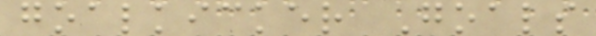goalkicker Goals
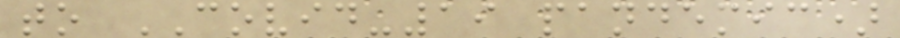to COVID-19 pandemic)
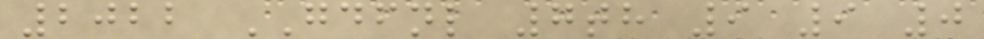2022 GDFNL 7th 9 9 0
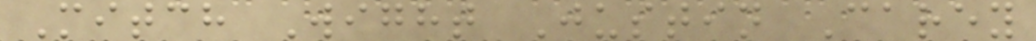Mitch Wight Justin Carey
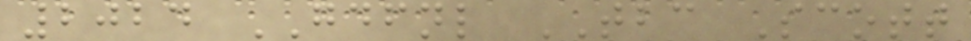2024 GDFNL TBC Scott
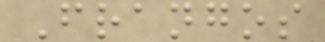Frangos
